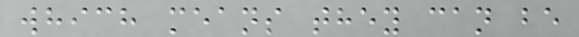which means they can be
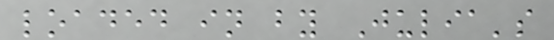loaded in by Julia's
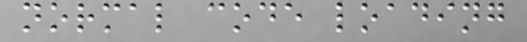normal code loading
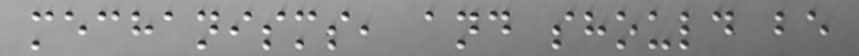mechanisms, and should be
